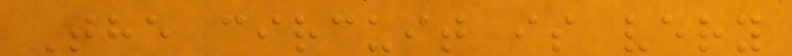The circuit is very
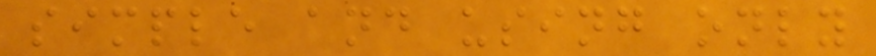simple and using only
